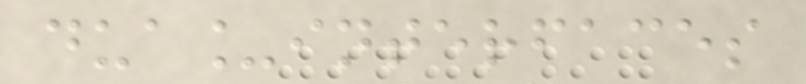dua_interfaces
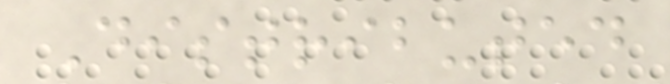Distributed
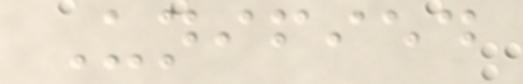Unified
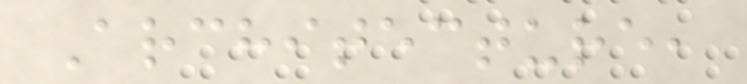Architecture,
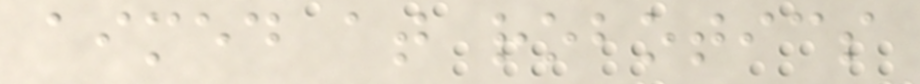aimed at robotics
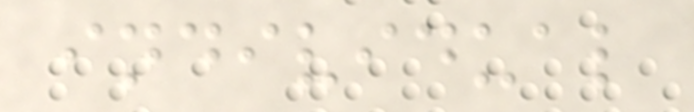individual
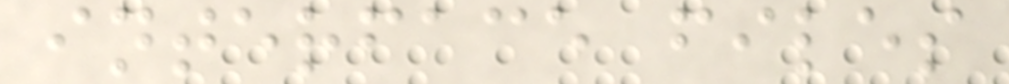interface files
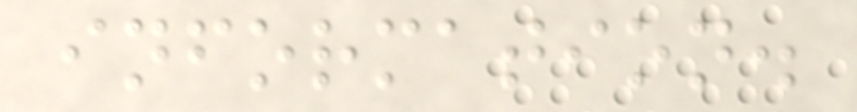information.
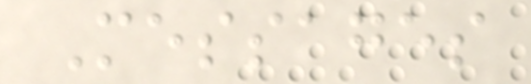Messages
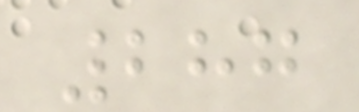287
